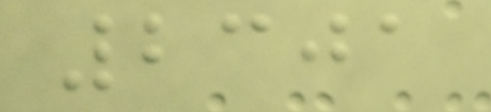2301
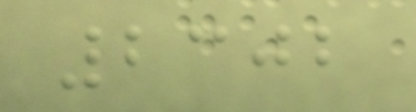2302
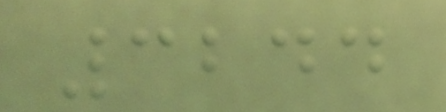3244
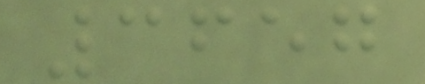3657
